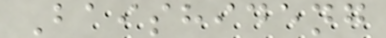Baishideng
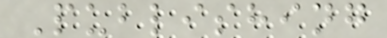Publishing
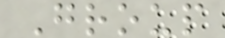Group
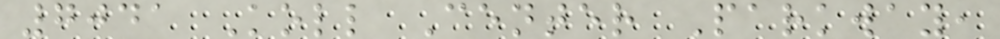7041 Koll Center Parkway,
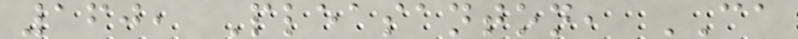160, Pleasanton, CA
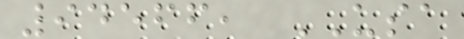94566, USA
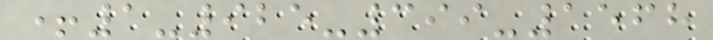+1-925-399-1568
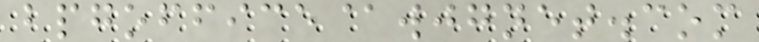bpgoffice@wjgnet.com
